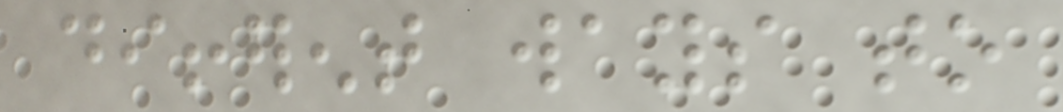different ways to
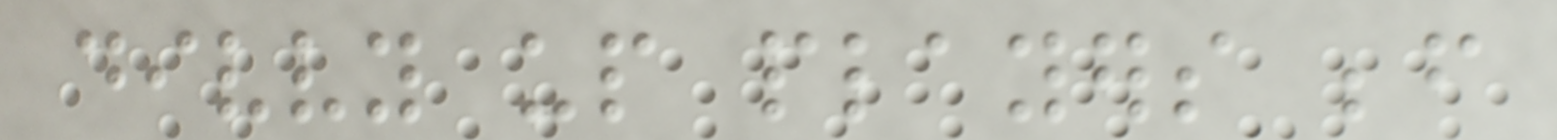divvy up players before
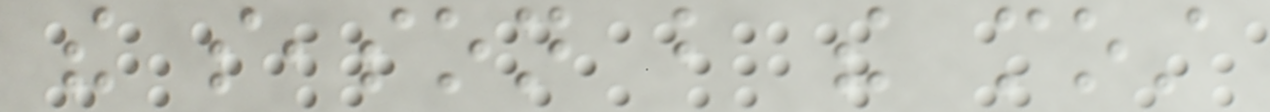the season but the most
